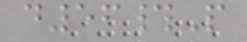d56#P
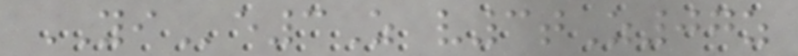YIe3Z v3tZ07z
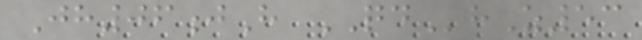Jh06jH QDhZ53
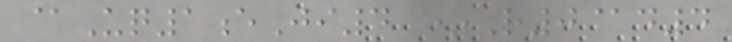@Uq1eJi4 *R0@d4
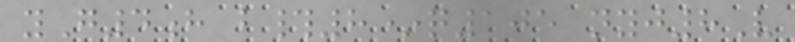yG4h b#8*q105 nyj8V
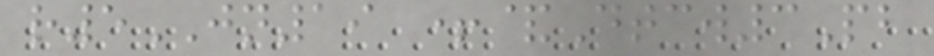r5JN19 +&Dtcw3Pb
